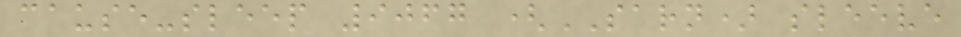cause-sleep 9067 (SARN) sleeve
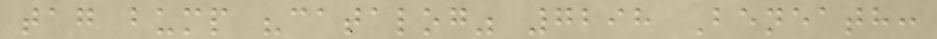tag bump "catalog" 7298 Beneath:
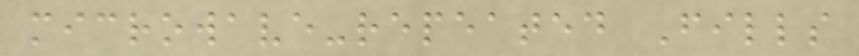microwave-repeated Fills
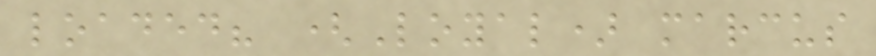loaded? (Loyal) marcus
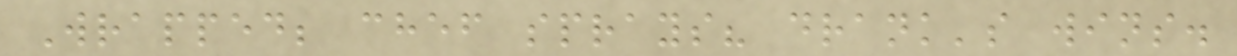Wrapped; chef sprays? drank's wins.
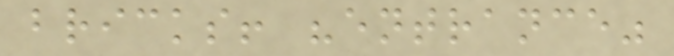bricks! "entrance"
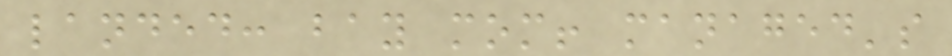landed: bay mom! managed's
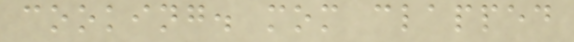cooking. mom clapped
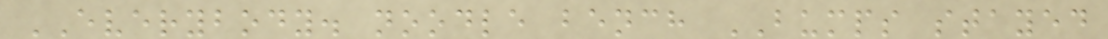EVERYBODY. noodle bench BUMPS stayed
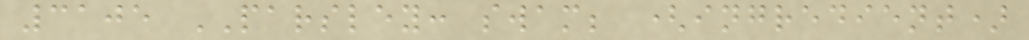3105 PARSLEY: swam; (ingredient)
